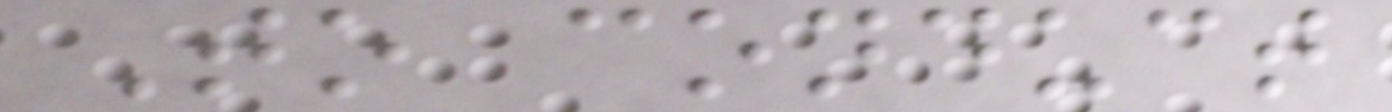To conduct
